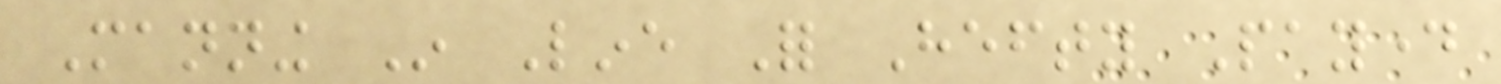Manning In Line For Hefty Payday
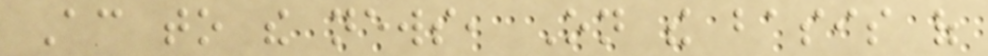According to the news, On the basis of
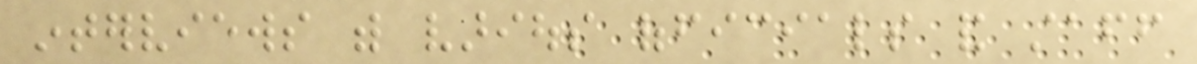interviews with various officials and staff
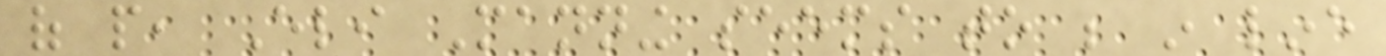of people, Eli Manning seems to be in line
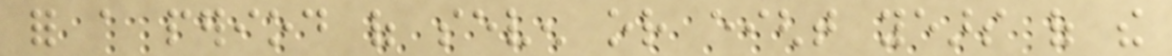for a period of seven or eight years of the
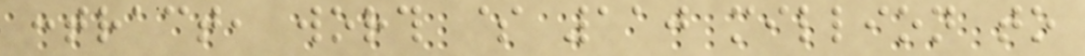contract, worth $ 110 million to
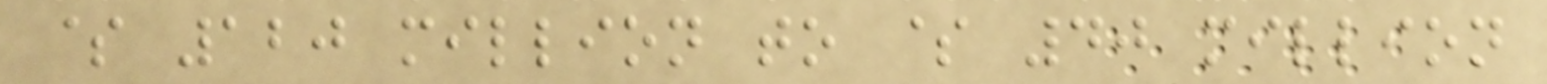$ 120 million to $ 40 million
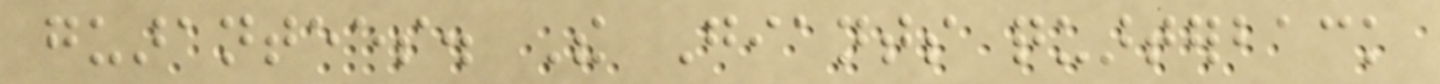guarantees. The Giants quarterback
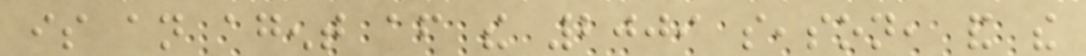is an agent after the 2009 season, and the
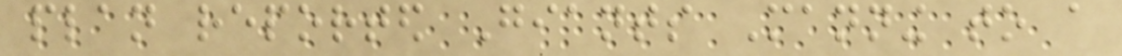plan reported Giants Manning to a
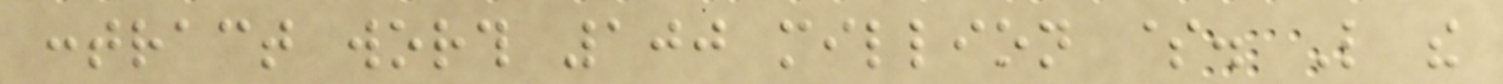contract worth 100 million $. Like the
